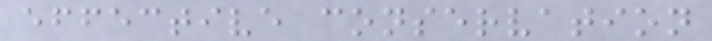effective conservation
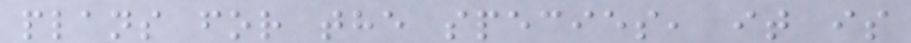plans for the species, it is
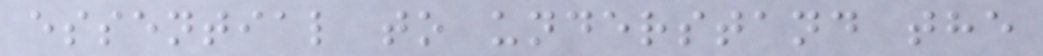essential to understand the
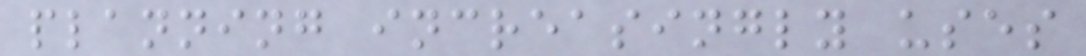planning increasingly uses
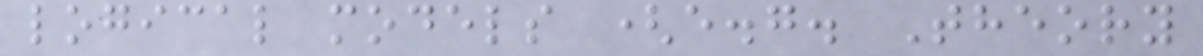logical models (e.g. Theory
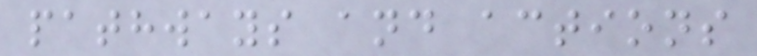pathways and actions
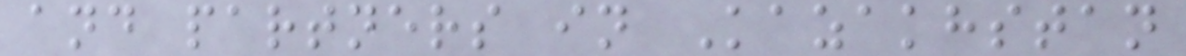and partners in Kazakhstan
